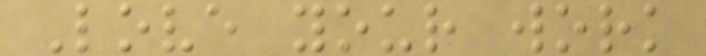Love your work
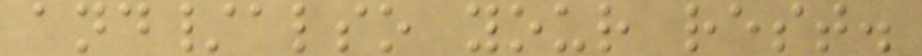and/also your rest.
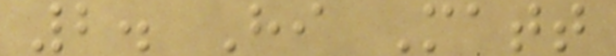2. Hi Matt
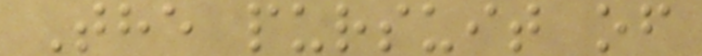The pursuit of
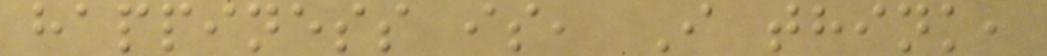happiness is, I think,
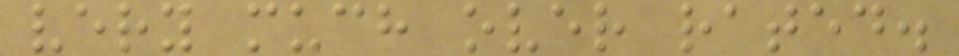very much over rated.
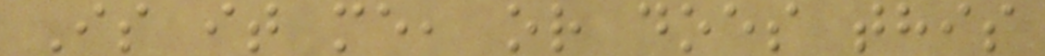Is it me, or does this
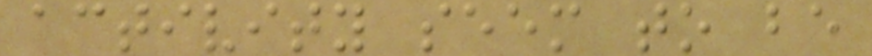activity seem to be
